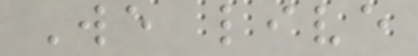We live
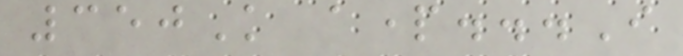350K apart...I
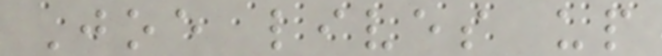Joe lives up
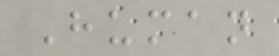Human
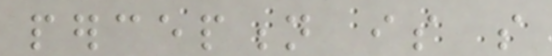perception is so
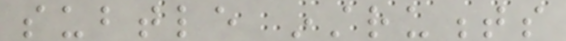subtle instruments
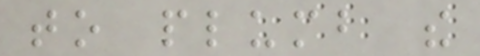to plumb the
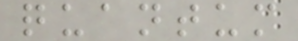quantum
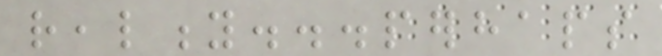reality...perhaps
